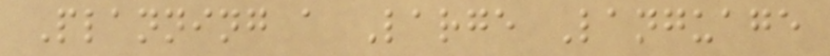Planning a Large Language
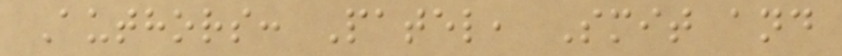Authors: Patel, Smit and
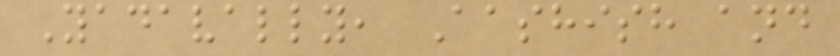Yadavally, Aashish and
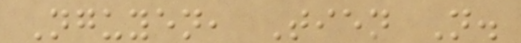Nguyen, Tien N.
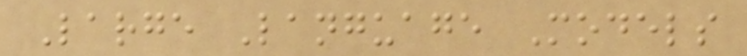Large Language Models
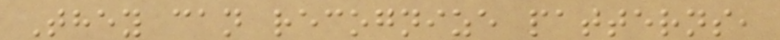They can recognize patterns,
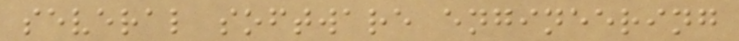several software engineering
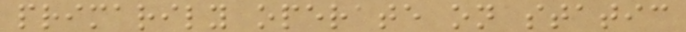primarily operate on static
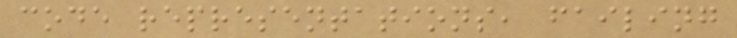code representations, failing
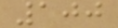100
